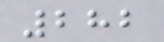282
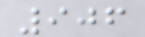906
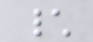\
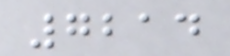7214
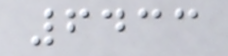6433
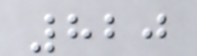820
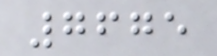7675
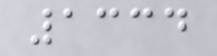1334
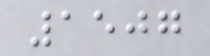1507
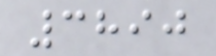3890
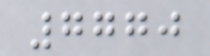7770
